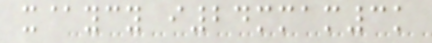x@ycy i24mmam3k
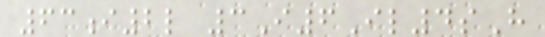63i2l 3I6Il4sH
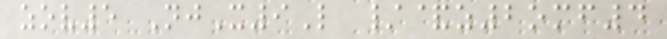zov5 NjX9L /&z2omf4
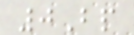0Bp
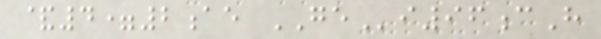&4=2ae GEi96cH
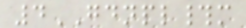4GDNPL#m
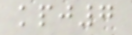kpj7
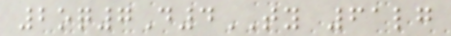2oq7D4TY 61lg
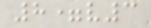8=v3
